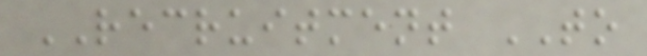RECRUITMENT TO
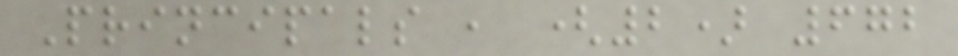Principals , (2) 672
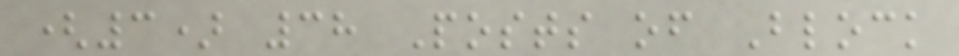(3) 38 Posts of Block
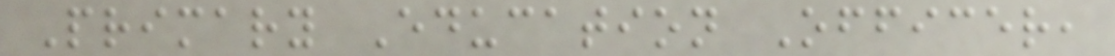Primary Education Officer,
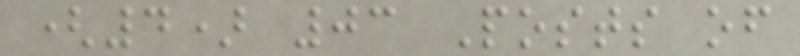(4) 03 Posts of
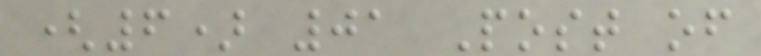(6) 01 Post of
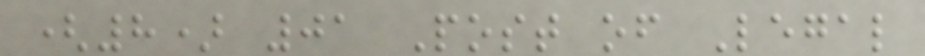(8) 01 Post of Legal
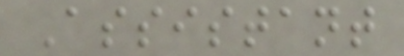Assistant
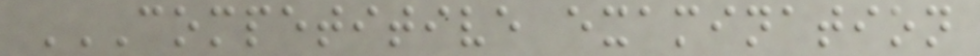COMPETITIVE EXAMINATION
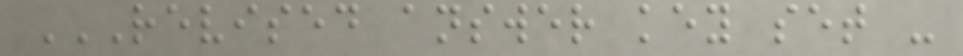REVISED ANSWER KEY SET -
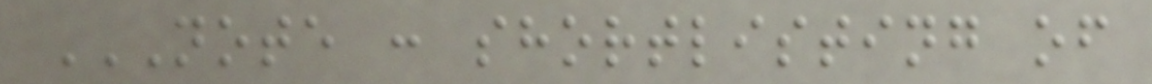NOTE : SHORTLISTING OF
